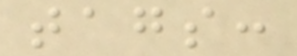tags:
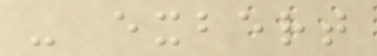- exbert
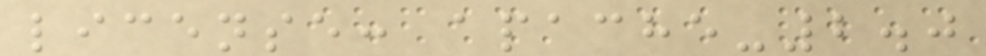license: apache-2.0
